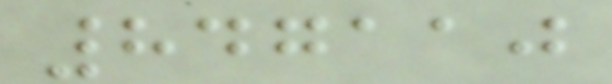847110
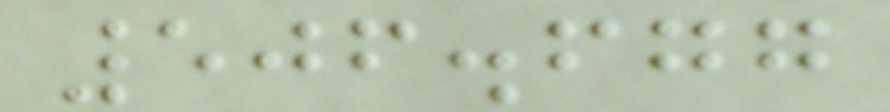506.677
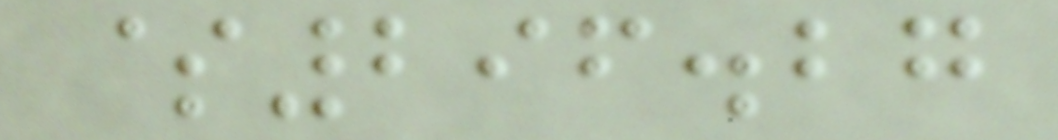$296.27
